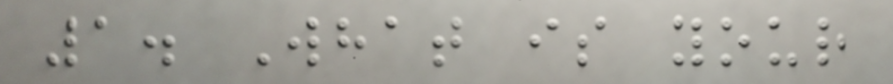1. What is your
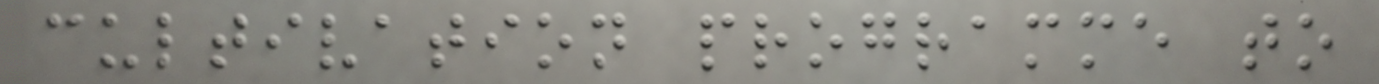cultivation programme to
